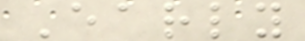Early
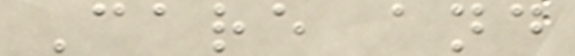Care and
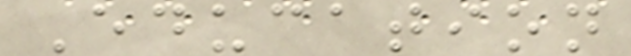Education
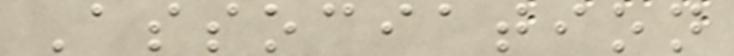Association
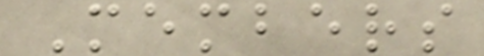Members
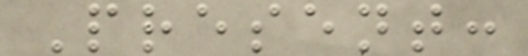Present:
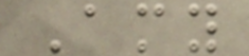Amy
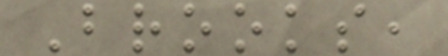Brooks,
